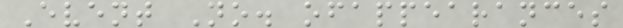Event No. ofappearances
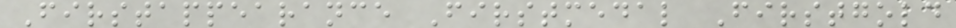Firstappearance Firstmedal Firstgold
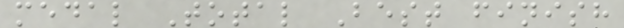medal Total Best finish
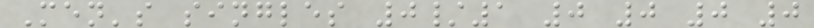Men's singles 0/1 0 0 0 0
